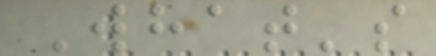What's
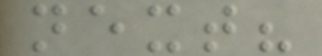next?
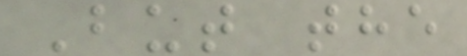But the
